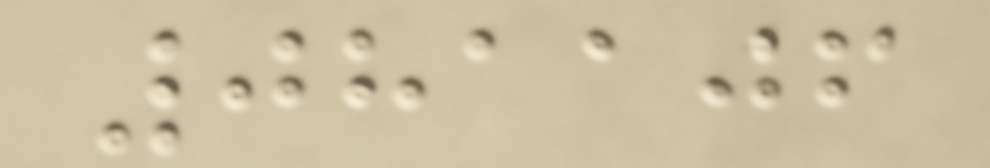081106
